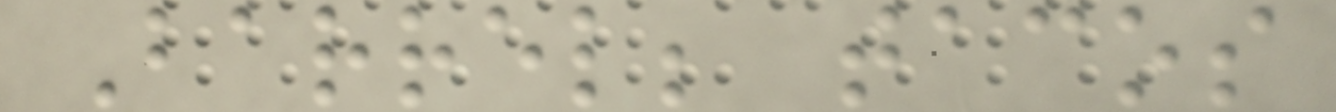Barrel; tacos
